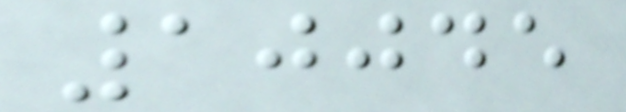10045
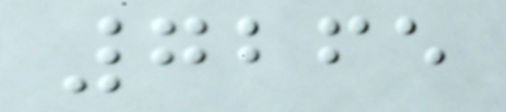7265
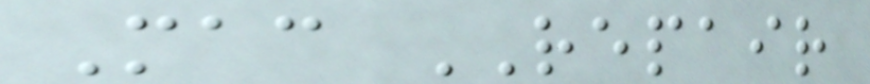Mac REPAIR
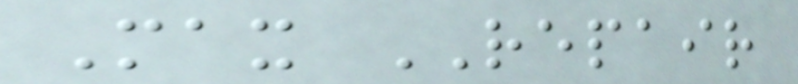Max REPAIR
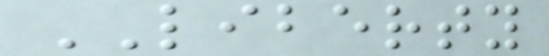LIBERTY
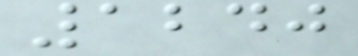1240
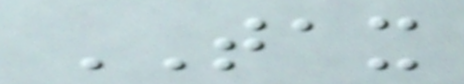TAX
